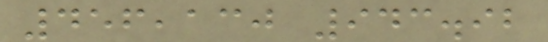456,130 943.92
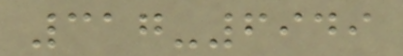317-6949
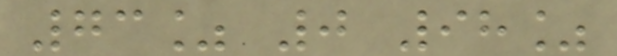73% 0 98%
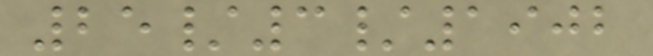25/3/1902
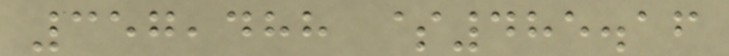357,488 $485.16
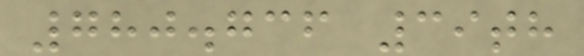780.736 39th
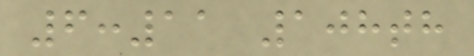6:11 108th
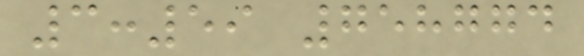3:59 758774
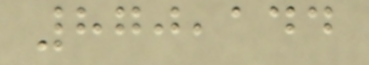870,144
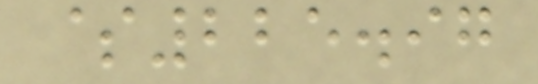$225.97
